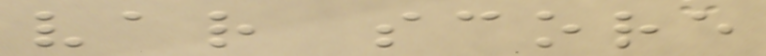var score
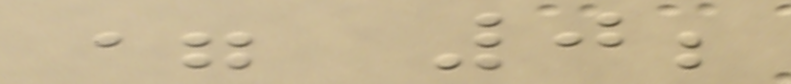= 0;
